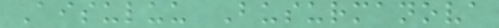Aisuluu Busurmanova
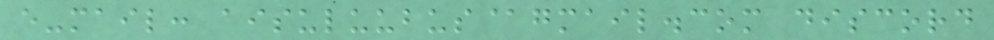e-mail: aisuluubus@gmail.com discord
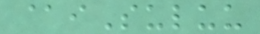@iSuluu
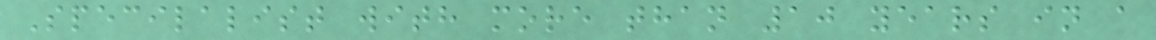Specilalist with more than 10 years in a
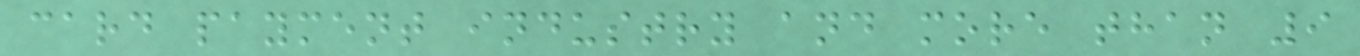card payment industry and more than 9
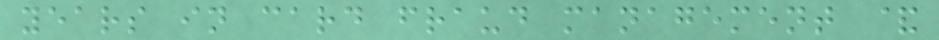years in card fraud management &
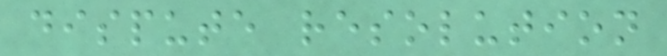dispute resolution
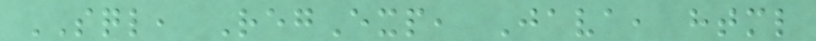SQL, RegExp, Java, html
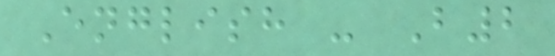English - B2
